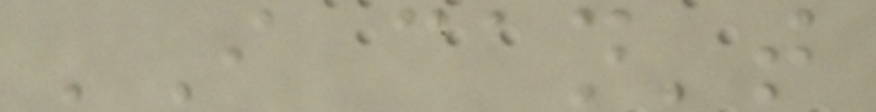'I can't
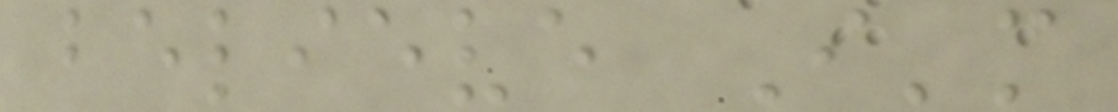believe I'm
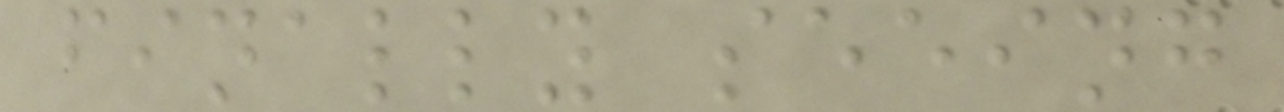finally seeing
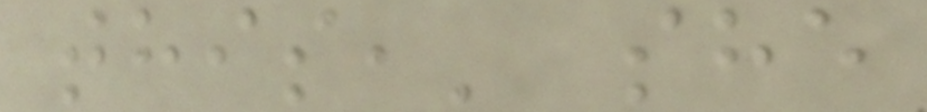this,' she
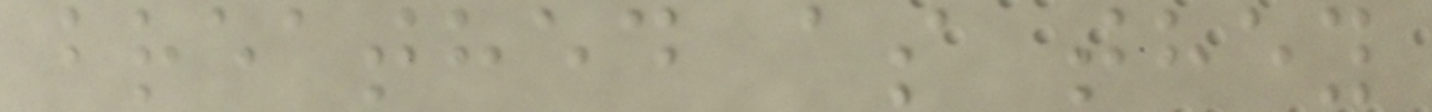breathed as they
